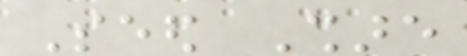Seed Share
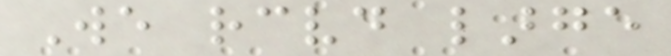We received large
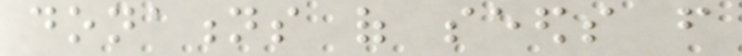donations of seeds from
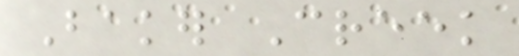Baker Creek
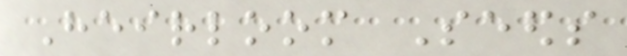Heirloom Seeds
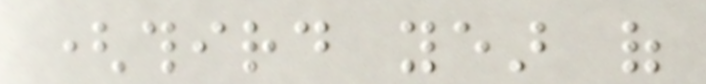(third year of
